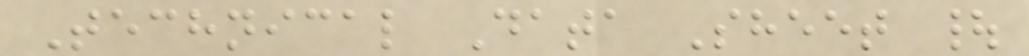Technical Data Sheet |
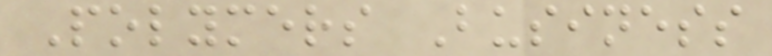Polymers Business
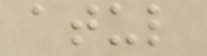atul
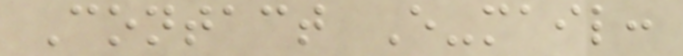Contact E-mail:
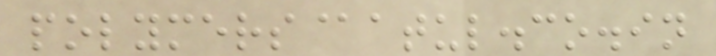polymers@atul.co.in
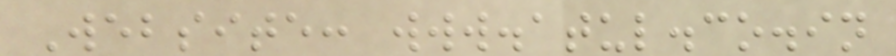Website: www.atul.co.in
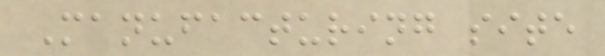Manufacturing site
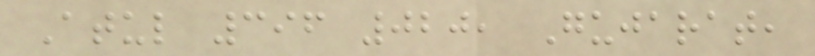Atul 396 020, Gujarat,
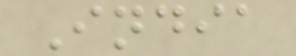India
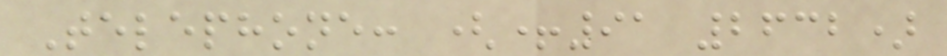Telephone: (+91 2632)
